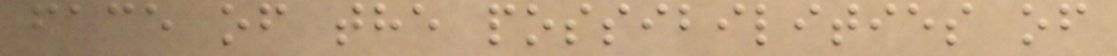face of the possibilities of
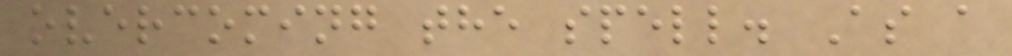overcoming the spell. As a
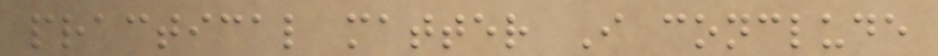practical matter I conclude
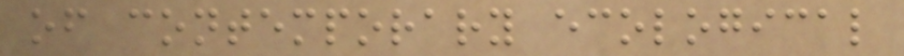of contemporary ecological
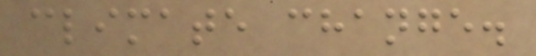climate change.
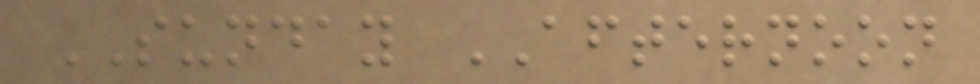SUNDAY AFTERNOON
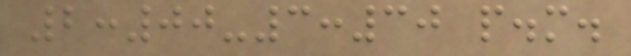2:00-3:30 p.m.
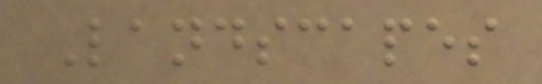Landscapes
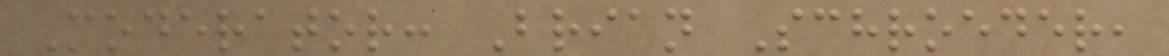Moderator: Brian Schroeder,
